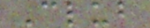Club
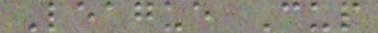League Cup
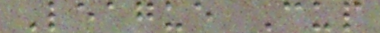League Cup
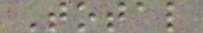Total
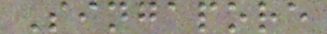Singapore
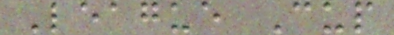League Cup
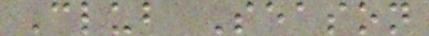Club Season
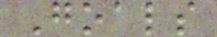Goals
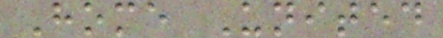Home United
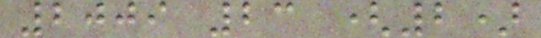2009 23 (2)
